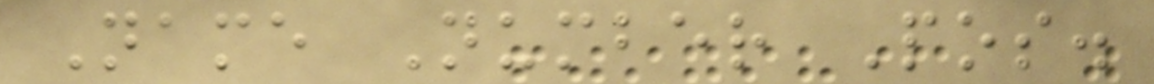Name Number Pos.
